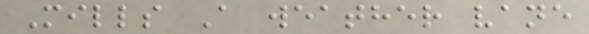Mills A weather vane
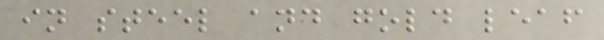in steel and gold leaf
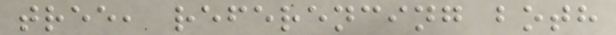tree, referencing both
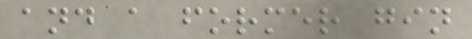and a former gin
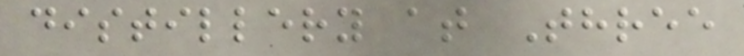distillery at Three
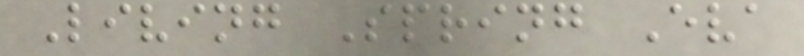Living Spring Eva
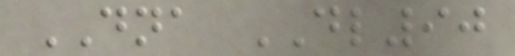DNA DL90
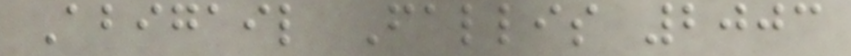Abigail Fallis 2003
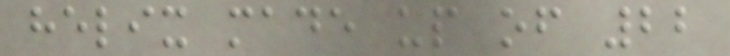helix made up of 22
